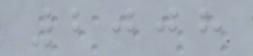2008
